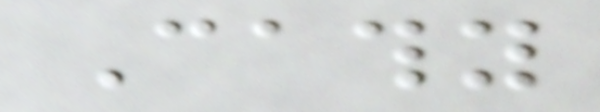Cathy
